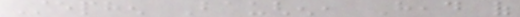Stephen Baughen, Head of
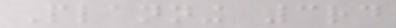Planning 3rd
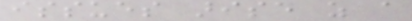issues arise as a
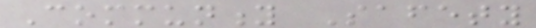Community Safety
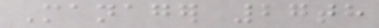Manager 27th
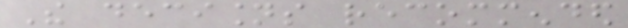The decisions recommended
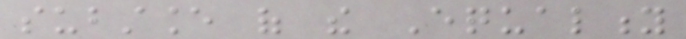substance of the Equality
